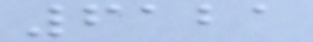6121
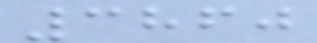3860
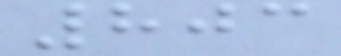803
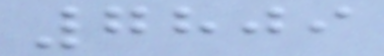7809
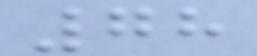78
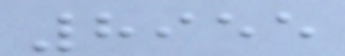8955
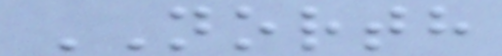NORTH
